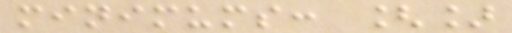minimums: []
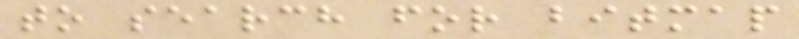to search for bitmap
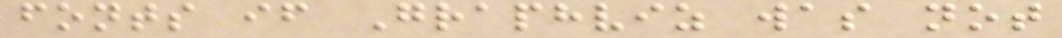fonts if Graphviz was not
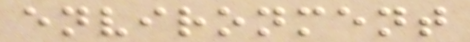environment
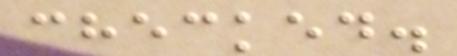checked.
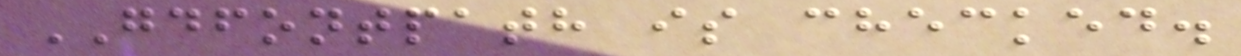GDFONTPATH is checked.
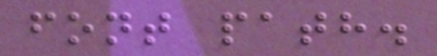font path.
